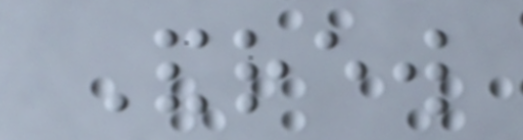Andrew
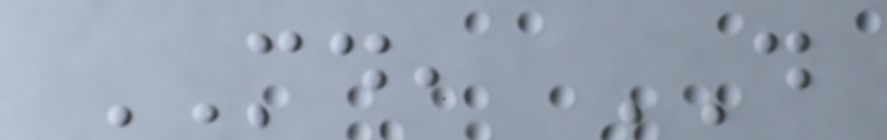MD, DO
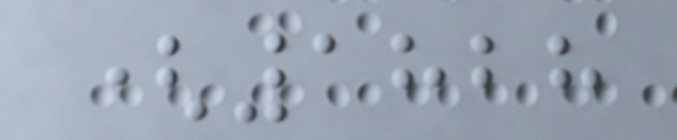(1828
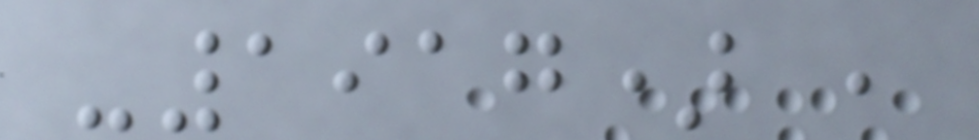-1917) ,
